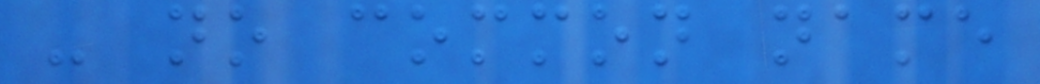- no common name
